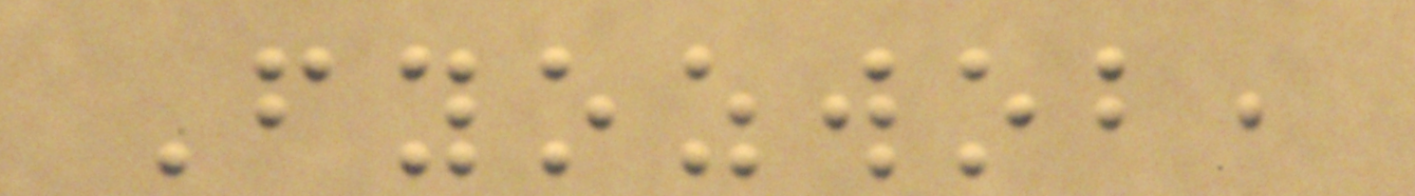Fyozwob,
